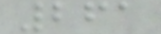261
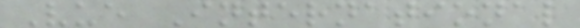Vue International
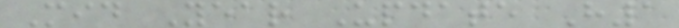Mid Year Update H1
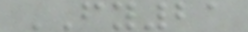FY21
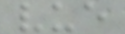vue
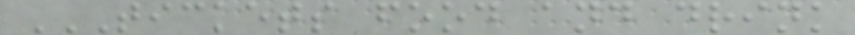TICKETS FOOD AND DRINK
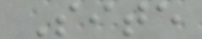Site
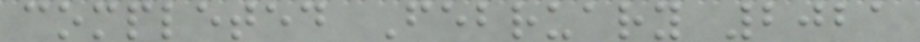completed February 2021
